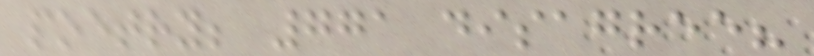poetry; 771 disagree?
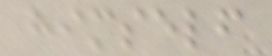himself
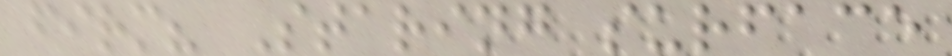firm? Staring surface
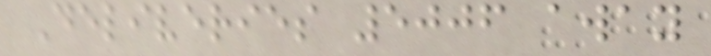Deliveries 5006 away
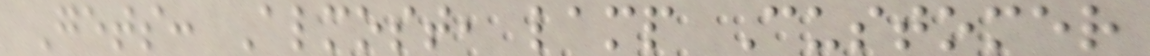Gets: Almost, lamp Customer
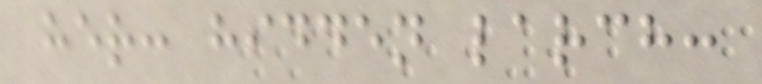her: hidden larch:
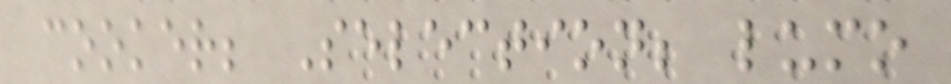cooker; Selection; lumo
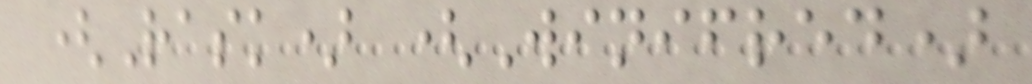(Rask) (Winifred)
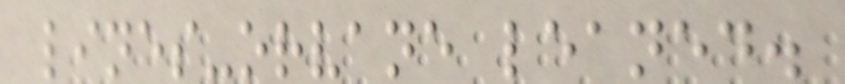lines-orvane leaned.
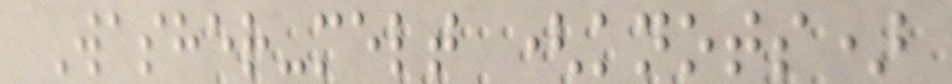Washer-melt (knots)
